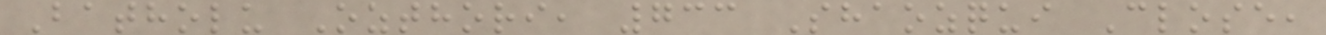Batholu Ozthori, 733 Shaozqui Close,
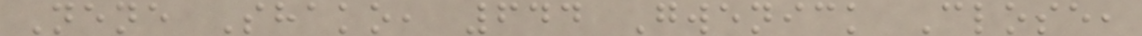Nene Shako, 644 Gwenick Close,
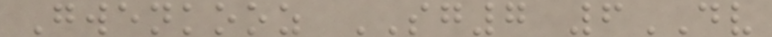Gwenkooz SG7 6DV
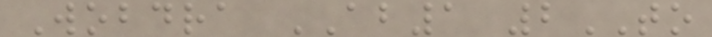Wobdra AB1 2TO
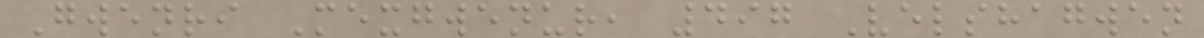Gwenri Mexgwenur, 497 Velshagwen
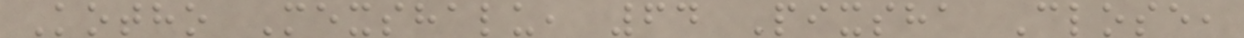Kotho Mexshalu, 64 Pixsha Close,
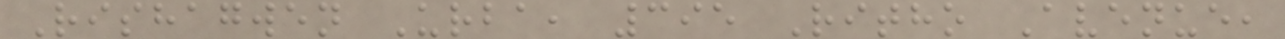Rishagwen Urba, 395 Ritho Avenue,
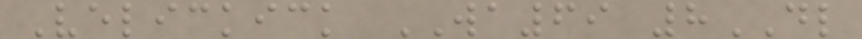Velickick WA69 8DL
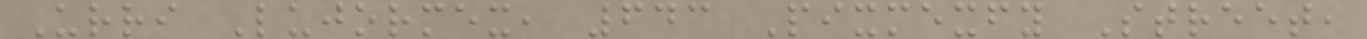Urri Lujormex, 643 Pixmexfy Street,
